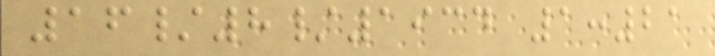16/8/1934 1:21
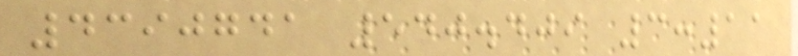4390741 540.409 3:11
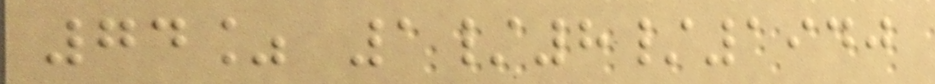74% 1/8/1940
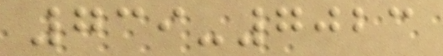739-7023
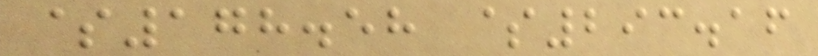$178.58 $293.16
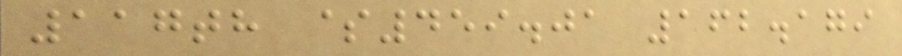117th $459.01 162.179
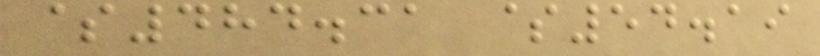$484.31 $54.19
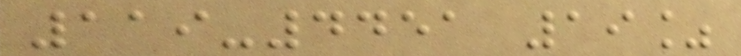119-4451 19%
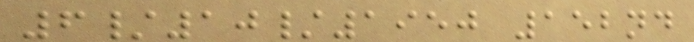6/10/1950 152nd
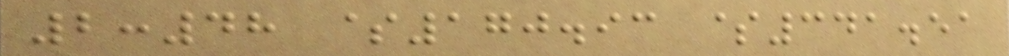2:48 $170.93 $341.51
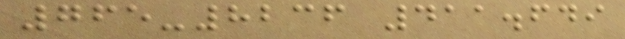765-8236 411.649
